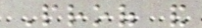Proof and
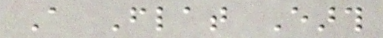A Flat Earth
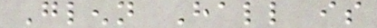Glenn Hall is
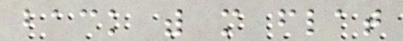back with more flat
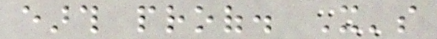earth proof. It's
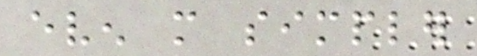even more simpler
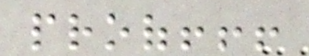proof!!!
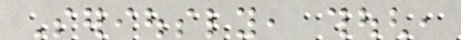Seriously, though,
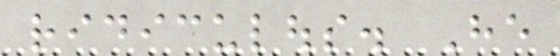ridiculous. He
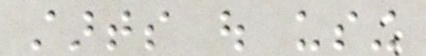starts out using
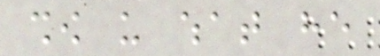show us what he
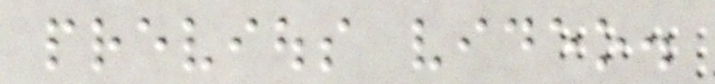previous video.
